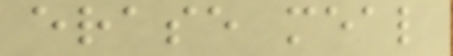erase meal
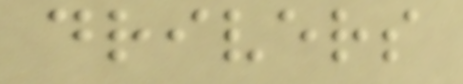drivers
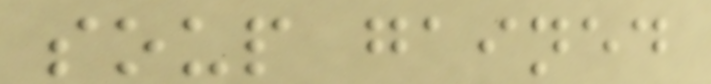soup gained
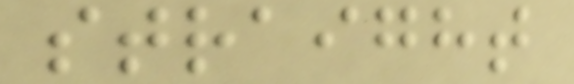straight
